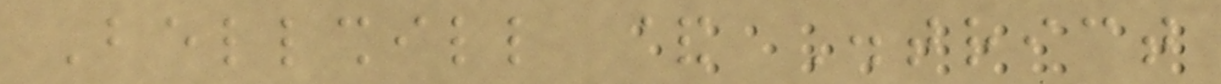Bellshill & District
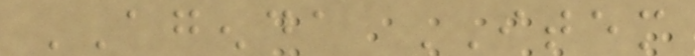AGENDA ITEM
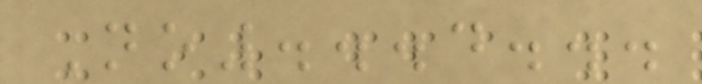No...4...
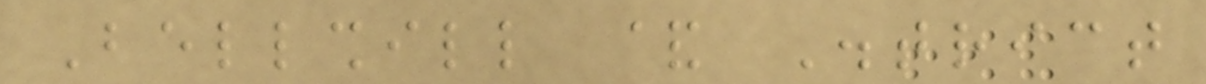Bellshill & District
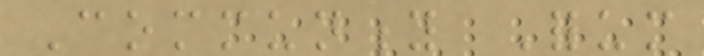Community Forum
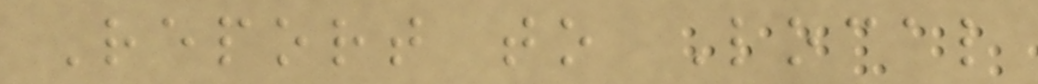Report to Local
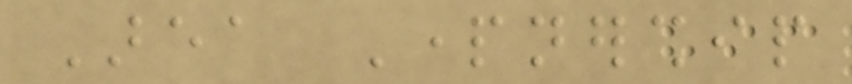Area Partnership
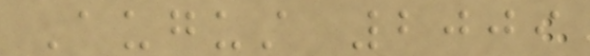August 2009
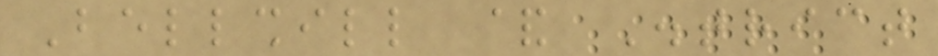Bellshill & District
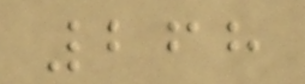268
